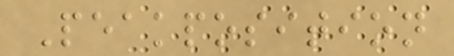Peakposition
